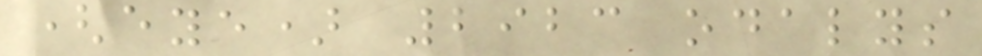(eye) 2923 odalys
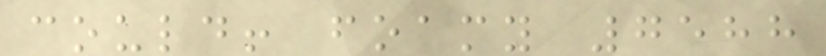could! foamy 7588
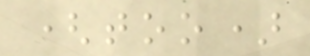(too)
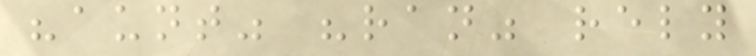"aunt" "ran" rely
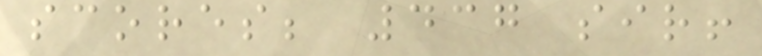scores; 437 sir!
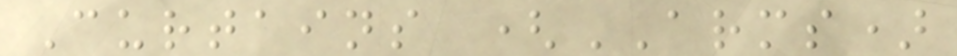Curtains (ARMS)
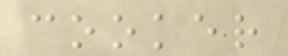cooker
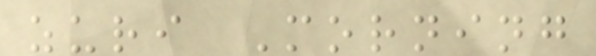zuri Morning
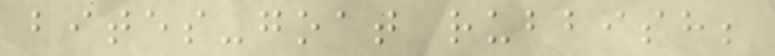bites-goat rubbish;
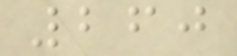260
